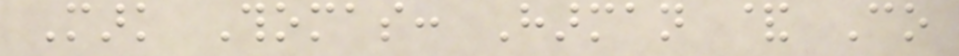Mark Thomas: Harman & Co
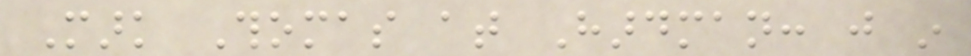Mark Thomas at Hardman: just in
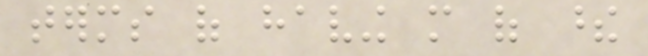terms of having more of these
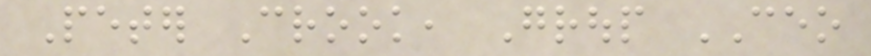Peter Crook, Group CEO
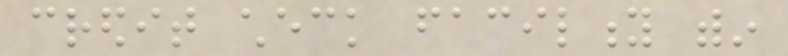credit check facility within
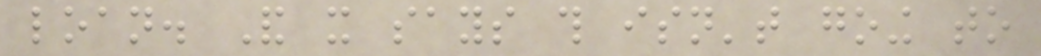loan. And it says this isn't going to
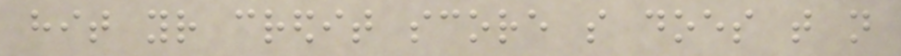hit your credit score so does that not
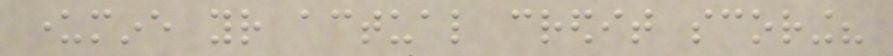undermine your actual credit scoring?
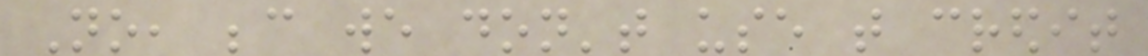No, because we don't use that credit
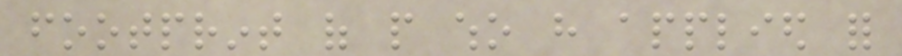footprint of people who have applied for
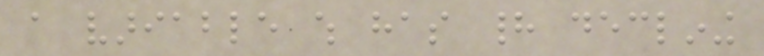a variable which has had declining
